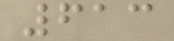613
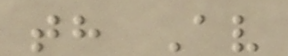th Av
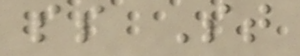ss St
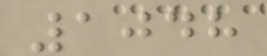1048
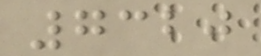7320
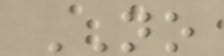NO
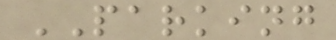PARKING
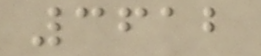3612
